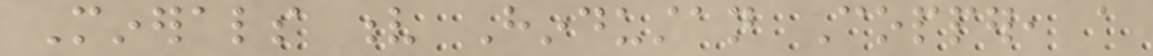Minerals v Hindustan Copper, a
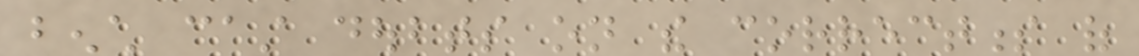bench cast doubts on the correctness of
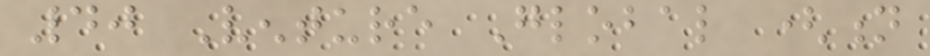40 Venture Global (n
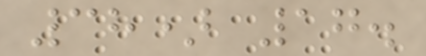38) 17.
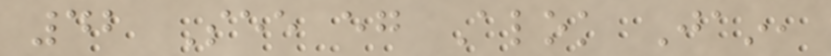42 See eg Alok Jain,
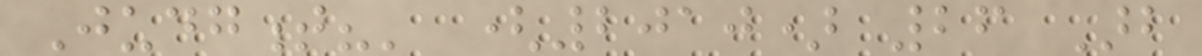Judgment?' (2010) 26 Arb
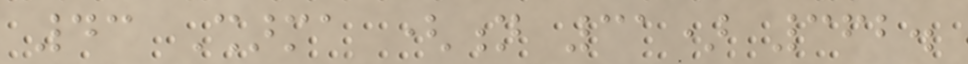43 Sharma (n 31) 362.
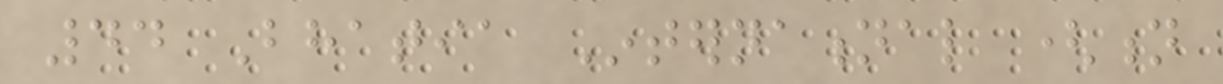44 Bhatia International (n
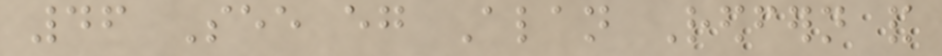46 See eg Alan Redfern and
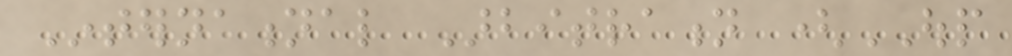International Arbitration (OUP
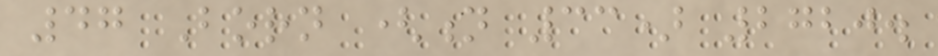47 Born (n 33) 2720.
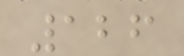126
